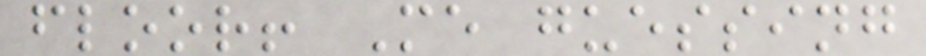floor! Me guessing
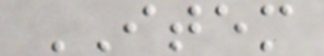ITEM
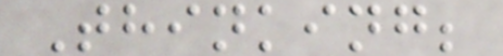Thinking;
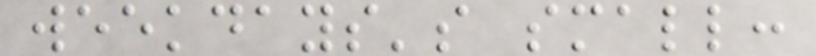weekdays's small:
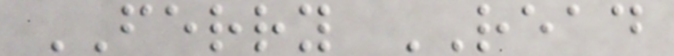FERRY READ
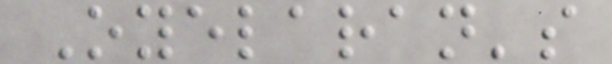Oyelaran's
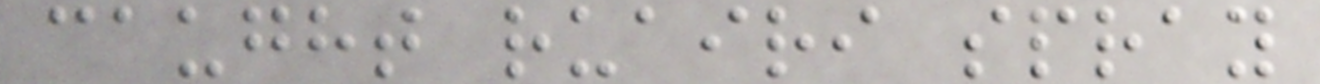caught ruairi spray
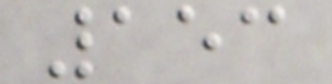153
